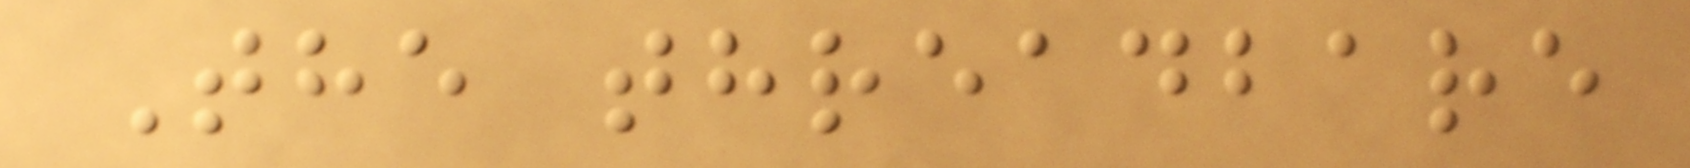The threadbare
